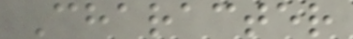Character
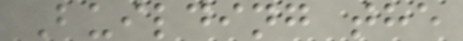Building the
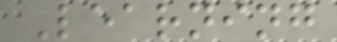Learning
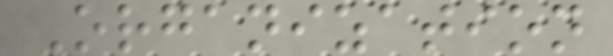Organization
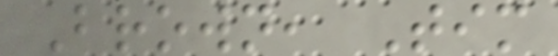Brown, Tim
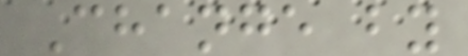Change by
